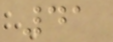41
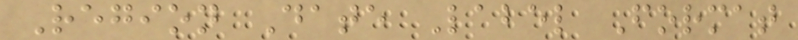Region Date Label Format
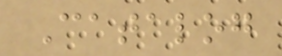Catalog
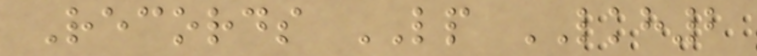Records LP LKH2
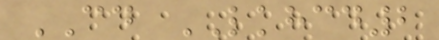CD LKHCD2
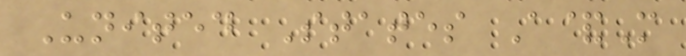United States A&M
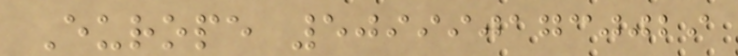Europe 5099901730029
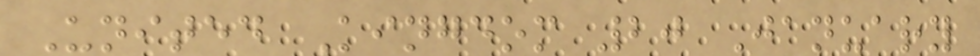United Kingdom 20 January
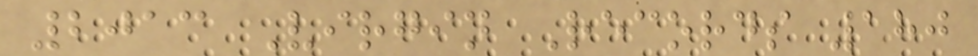2013 Virgin Records 180
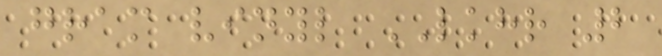gram vinyl LKHR 2
